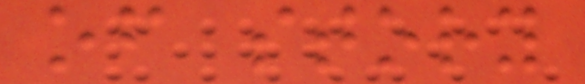of story
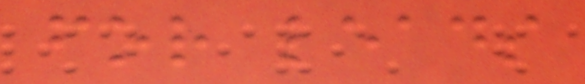for leads
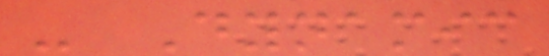- Dynamic
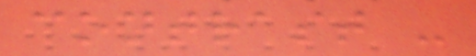contrast -
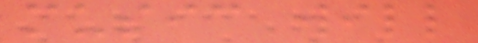music will
